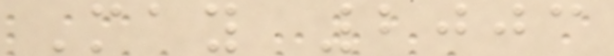May 2003
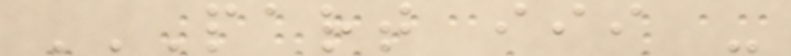PART III -
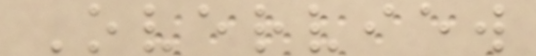Overview
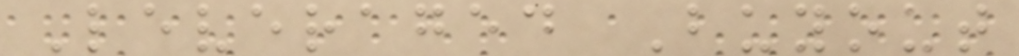Leveraged Buyout
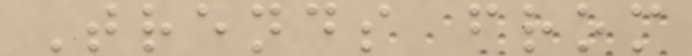Trends from
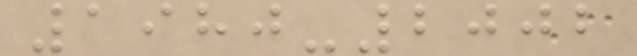1980-2002
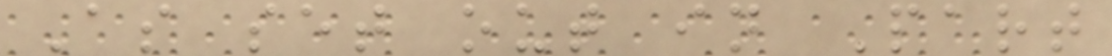As set out in Part
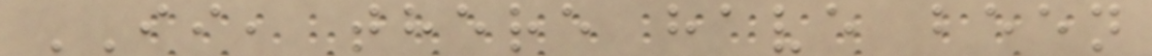II, there have been
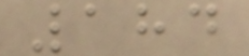184
